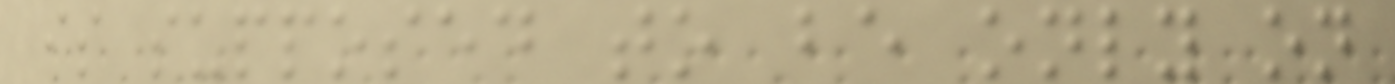is supposed to be only on
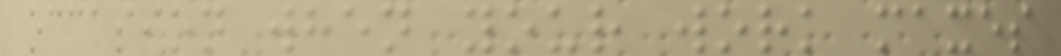occasion when your work maxes
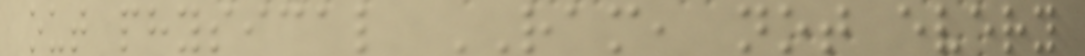out physical RAM, not every
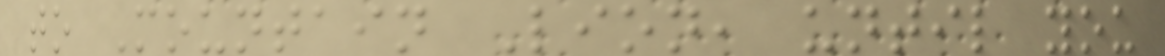to Mountain Lion, until you
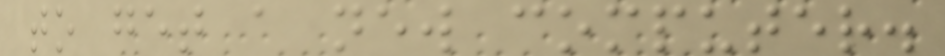to get a new computer.
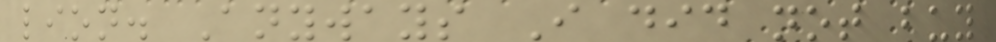lion. Anyways I did not buy
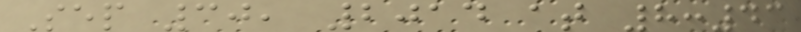Sep 30, 2014 at 8:43
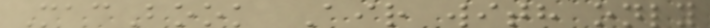MacBook Air with only
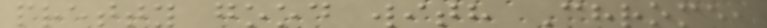pretty good with Chrome,
